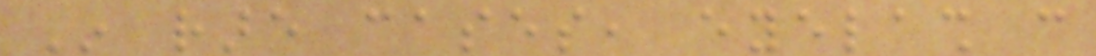In rare cases, eyelash can
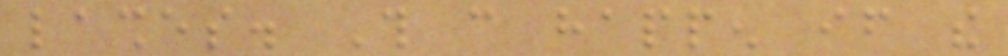lashes. This can happen if the
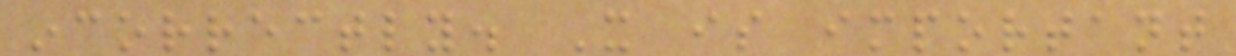incorrectly. It is important
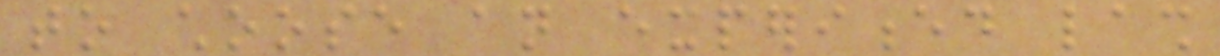to choose an experienced lash
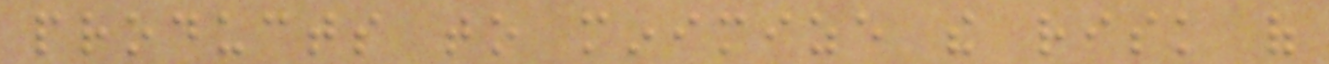products to minimize the risk of
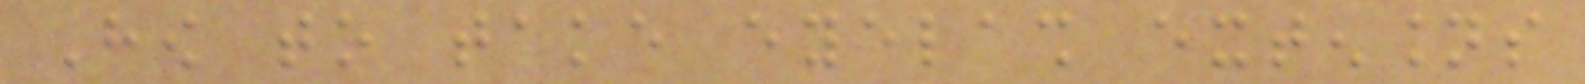How to take eyelash extensions
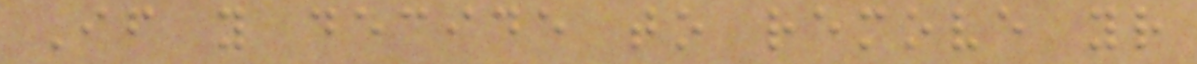If you decide to remove your
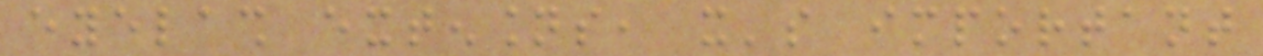eyelash extensions, it's important
